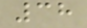38
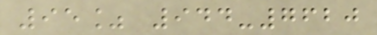95% 944-7620
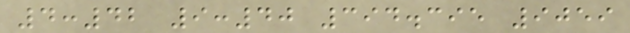4:42 9:40 394.395 9059
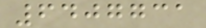6407731
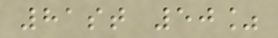81st 50%
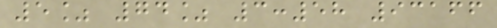5% 74% 3:58 93166
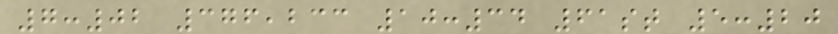7:02 376,233 10:34 61st 5:20
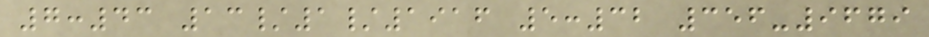7:43 13/1/1916 5:32 356-9679
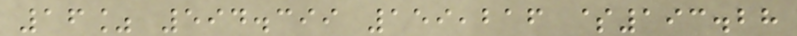16% 594.399 159,216 $193.28
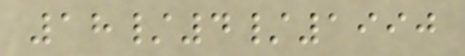18/4/1990
